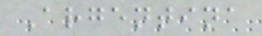Argentina
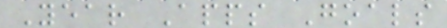Year Apps Goals
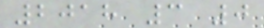2018 3 0
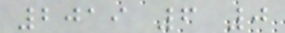2019 6 0
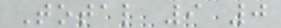Total 9 0
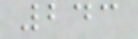243
